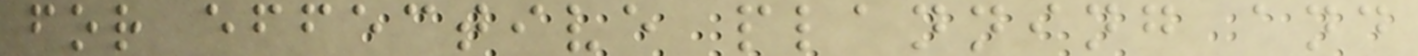for effective planning and
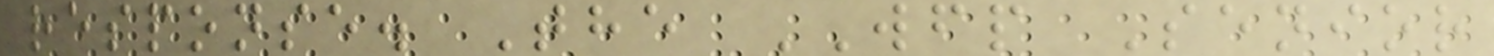response. The WFP Senior
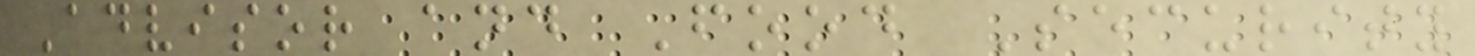Advisor and Food Security
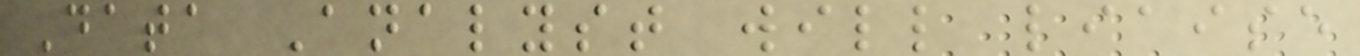Data Analyst will liaise
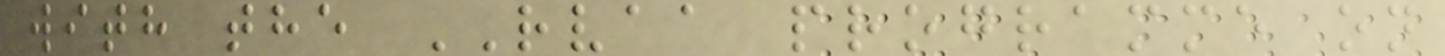with the RVAA programme on
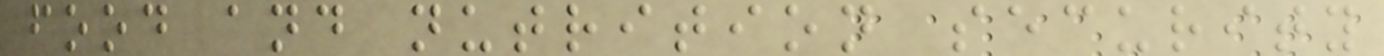food and nutrition security
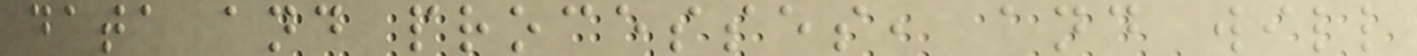data and processes, and will
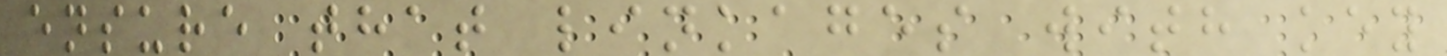ensure that linkages with key
